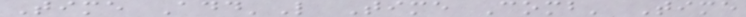Time Add'L Time Comb' Time
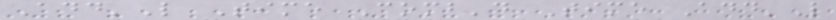Add'L Time Comb'd Time Add'L
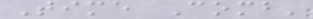Time Comb'
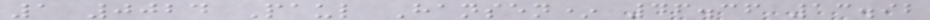1 0024 Paul Hansen* 46.36 13.92
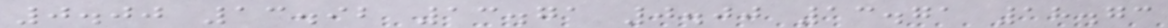0.00 13.92 13.71 0.00 13.71 18.73
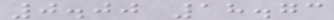0.00 18.73
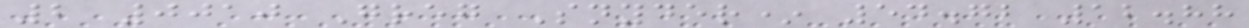2 0010 Greg Snyder* 54.72 12.88
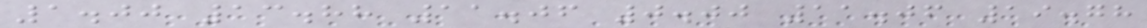1.00 13.88 11.06 0.00 11.06 19.78
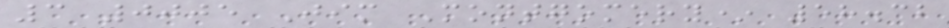3 0005 Jim Montgomery* 58.32
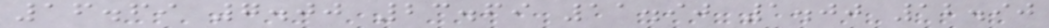16.69 7.00 23.69 11.90 1.00 12.90
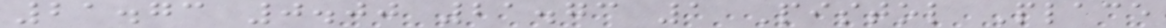21.73 0.00 21.73 1 Pistol Place
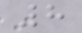8
